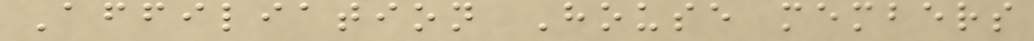Affiliation House members
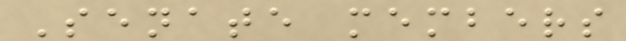Senate members
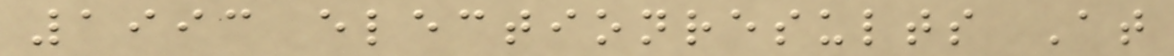1993 electionresults At
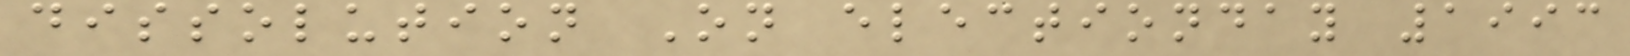dissolution On electionday 1993
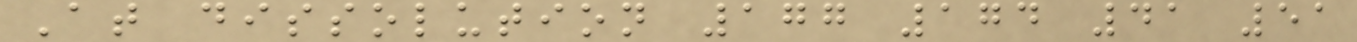At dissolution 177 174 41 51
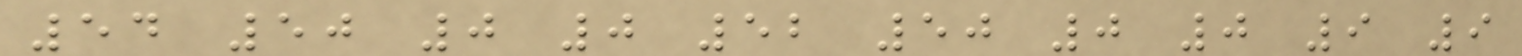54 50 0 0 52 50 0 0 9 9
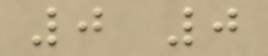0 0
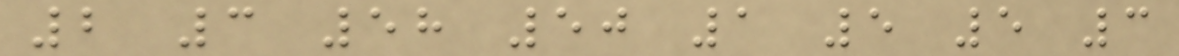2 3 58 50 1 5 5 3
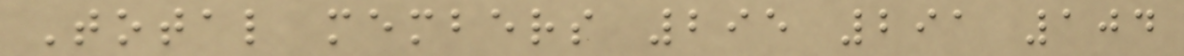Total members 295 291 104
